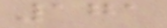171
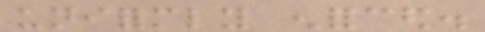uniformly enforced.
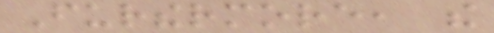Furthermore, the
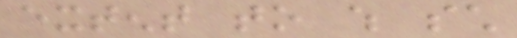extent to which such
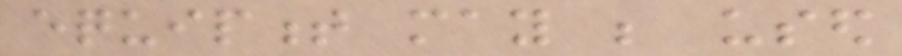equipment may be used
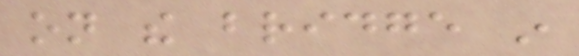on the bridge in
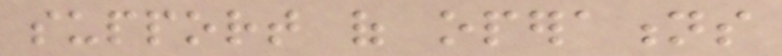support of operations
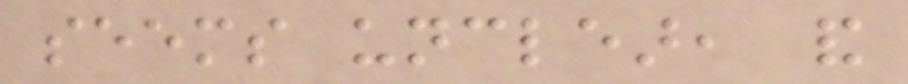seems unclear, and
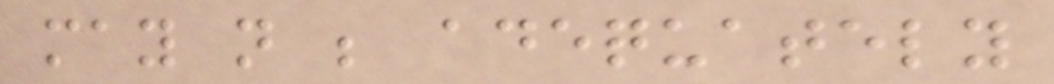may not be adequately
